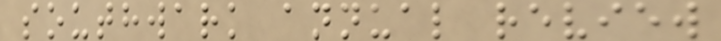southwark annual review
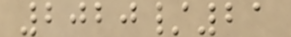2020/21
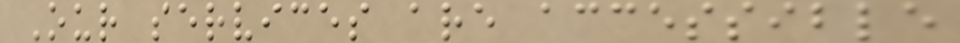Our services are accessible
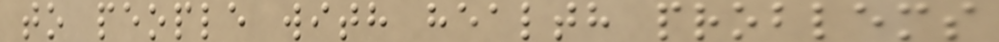to people with health problems
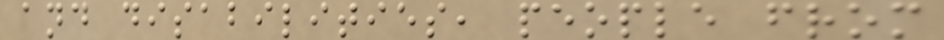and disabilities, people from
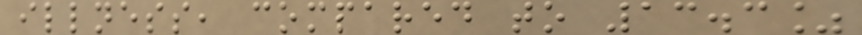illness, compared to 13.3%
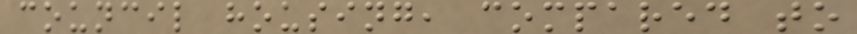council housing, compared to
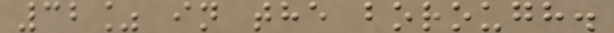32% in the borough.
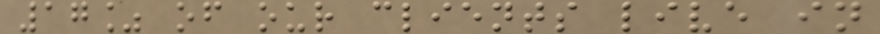17% of our clients live in
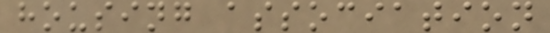housing association
